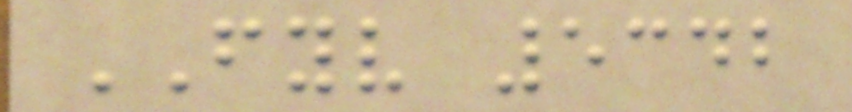FYV 5342
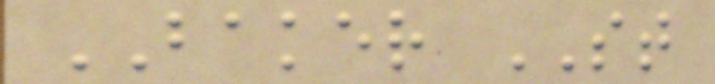BAKER ST
